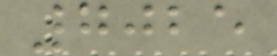7025
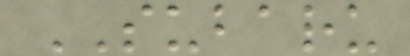SUBARU
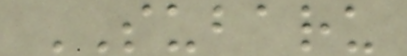SUBARU
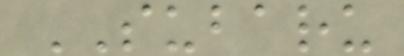SUBARU
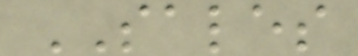SALES
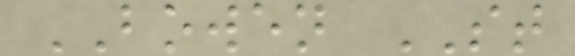BOWEN ST
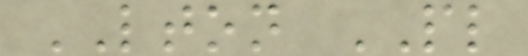LTON PL
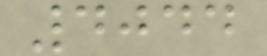4044
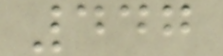447
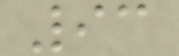93
